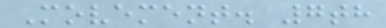Movement. 7th
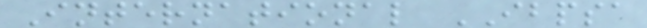International IBPSA
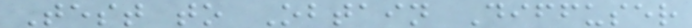Test to Obtain Diffuser
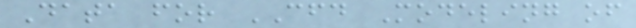Data for CFD Modeling of
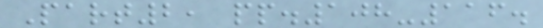Part2, pp.108-116.
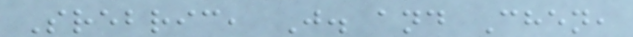Srebric, J. and Chen,
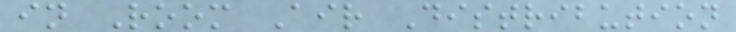in Room Air Distribution
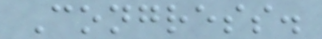Congress.
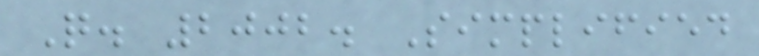Q. 2002. Simplified
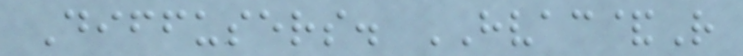Diffusers. HVAC&R
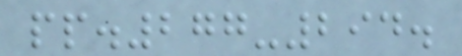pp.277-294.
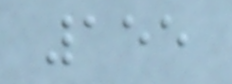155
